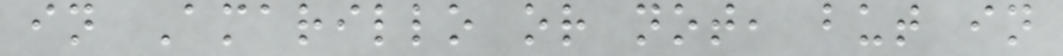in Amarillo or not, but in
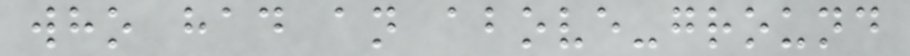who had an above-ground
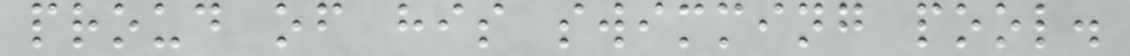proud of his swimming pool.
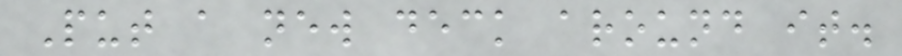Put a new deck around it.
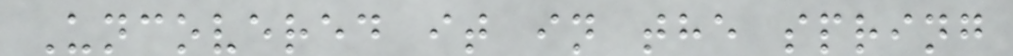Uncovered it in the spring
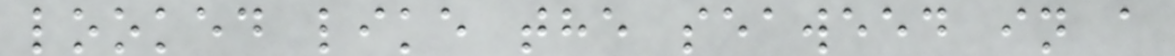looked like the seaweed in a
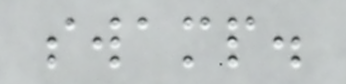swamp.
